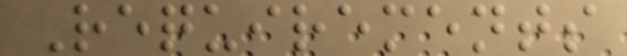Requirements
